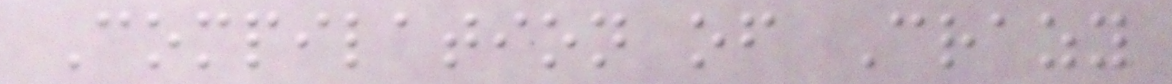Compilation of Crazy
